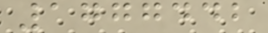1777442
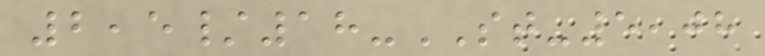2,5/18-ST-5,08
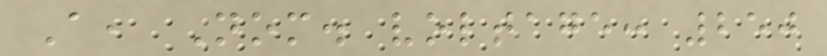A, Nom. voltage: 250
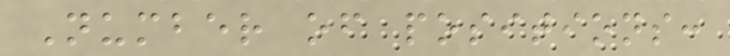Number of positions:
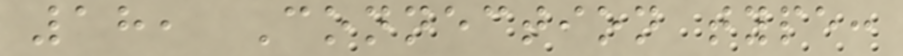18, Connection type:
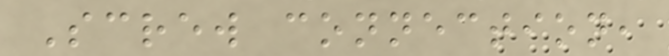Screw connection,
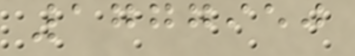1777950
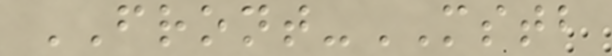FRONT-MSTB
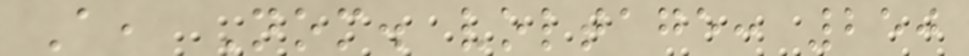A, Nom. voltage: 250
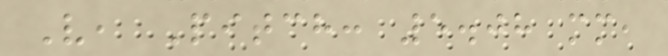V, Pitch: 5.08 mm,
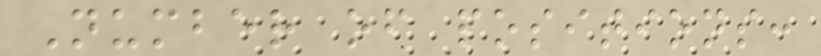Number of positions:
